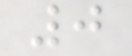0
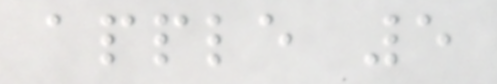apple 5
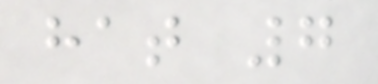hat 7
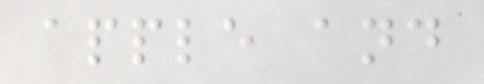apple and
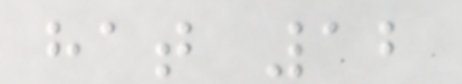hat 12
